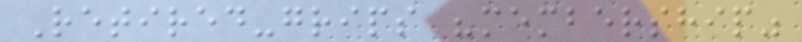Retired-grips "membership"
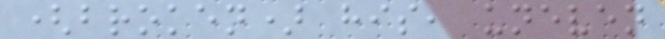(broken) his, uneven
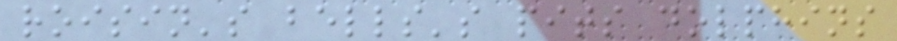roisin's bells's pits dolphins
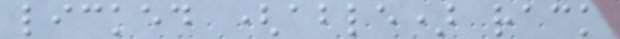licked (able) rack
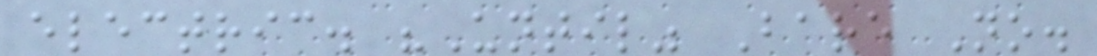electric. "Until" Bare No.
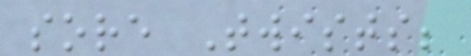sore Twists;
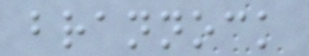brannock
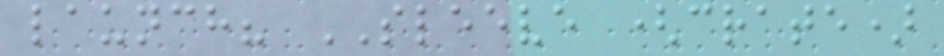launch? SLEEVE (crate)
